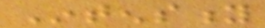Intensity
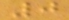0
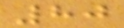80
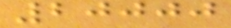20000
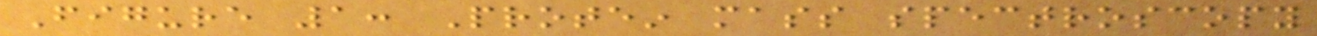Figure 1: Protein mass spectroscopy
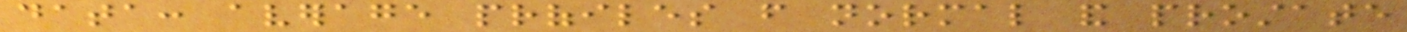data: average profiles from normal and prostate
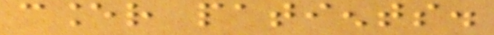cancer patients.
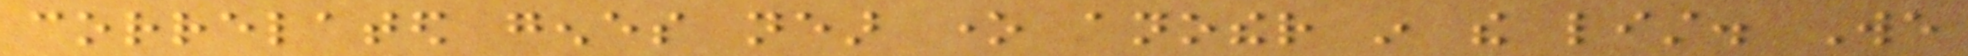correlated genes near one another in the list. We
